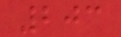203
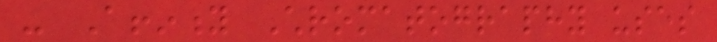- Affinity Chromatography uses
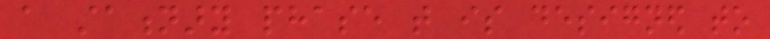a stationary phase that is designed to
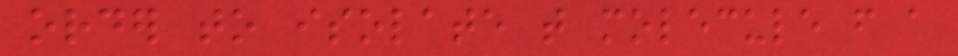order to isolate that molecule from a
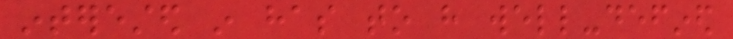interested in has to have well-defined
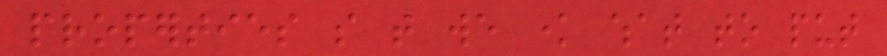properties so that we know what to put
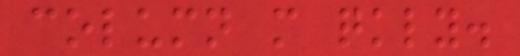column more quickly.
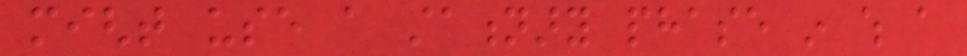might use a stationary phase in which a
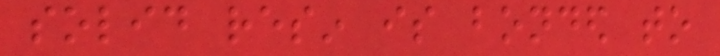solid resin is bonded to
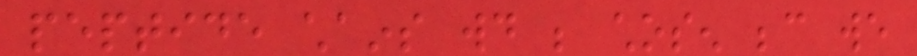peptide chains would be chosen because we
